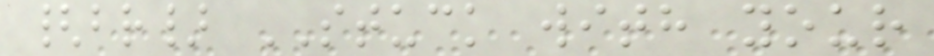{br} STUCK with your
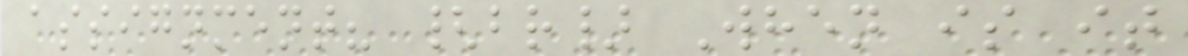assignment? {br} When is it
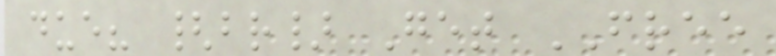due? {br} Get FREE
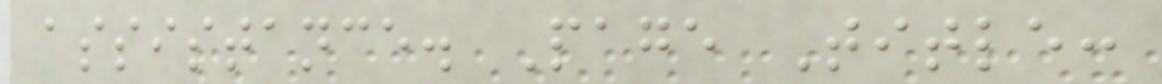assistance. Page Title:
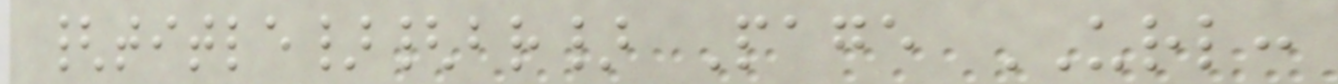{title}{br} Page URL:
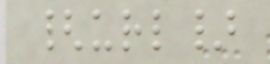{url}
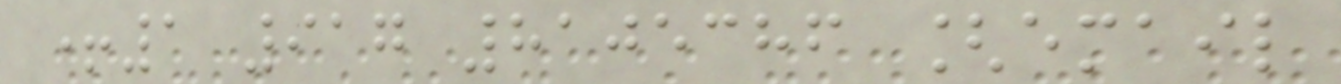+1 917 8105386 [email
